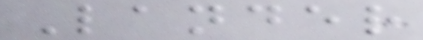Lander
